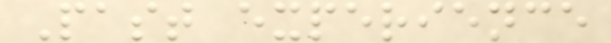Past experience
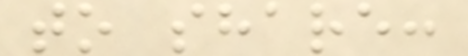to share:
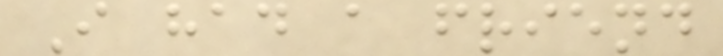I had a friend
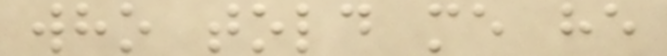who told me he
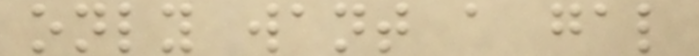only want a gal
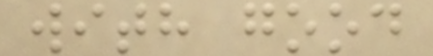with good
